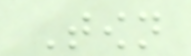Town
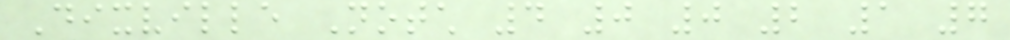Dixville Notch 4 0 0 2 1 7
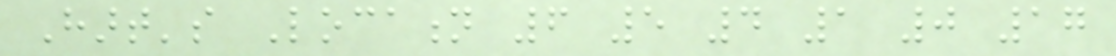Hart's Location 6 5 4 1 0 17
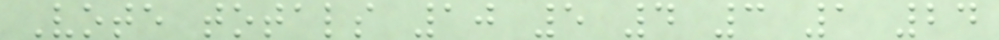Vote totals 10 5 4 3 1 24
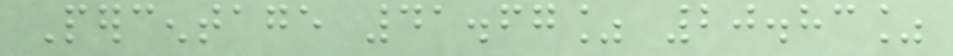Percentage 41.67% 20.83%
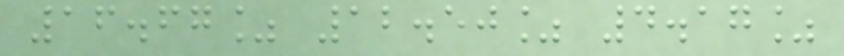16.67% 12.50% 4.17%
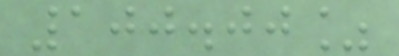100.00%
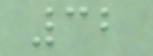32
